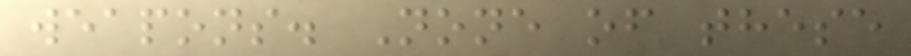weapons. None of these
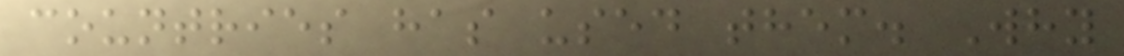countries has used them. Why
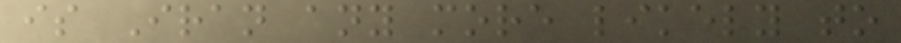is Iran any more likely to
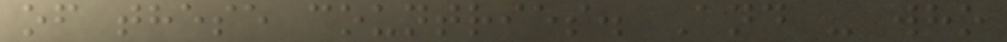of these countries. And - who
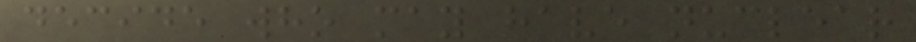decide who may have nuclear
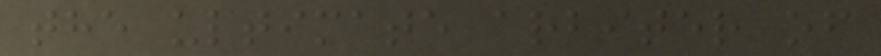the ultimate arbiter of
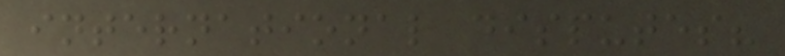international disputes?
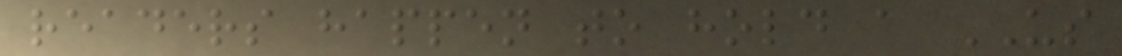readers happen to hold a US
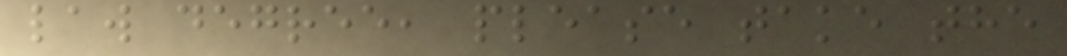law degree, please take the
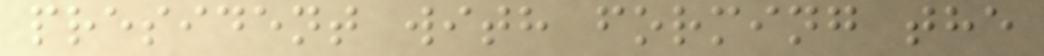president with forming the
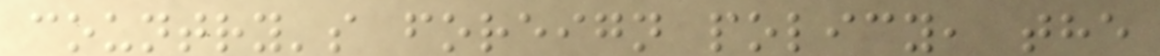country's foreign policy, the
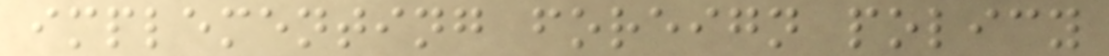implementing foreign policy
